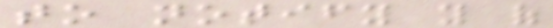to notify you of
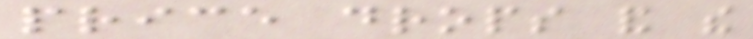price drops and the
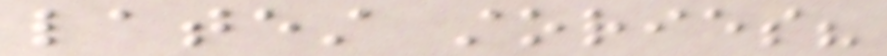latest stories?
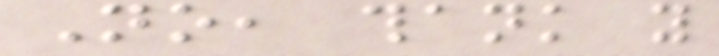No, thank you
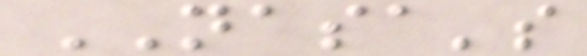NASA's
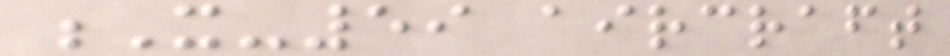X-59 aircraft
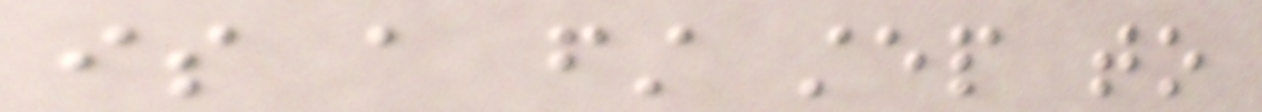is a first step to
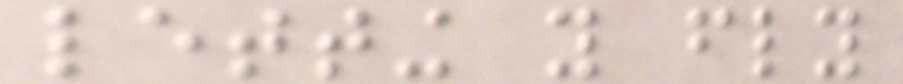letting you fly
